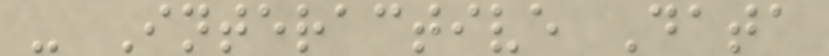- Interactive Data
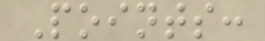Points:
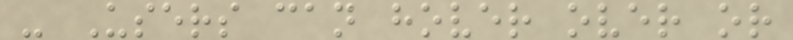- Users can hover over or
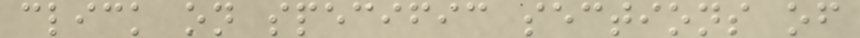click on specific sections of
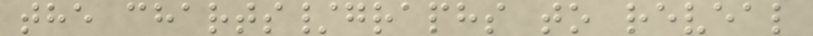the charts/graphs to reveal
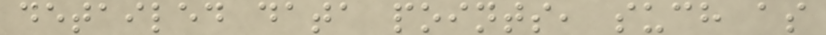detailed data points, such as
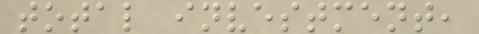total investment,
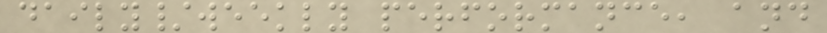daily/weekly performance, and
